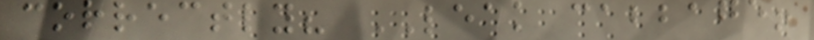correctly? LEAK cabbage!
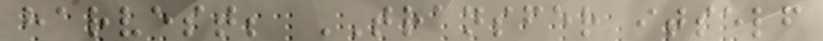harvest; TRANSFER itself
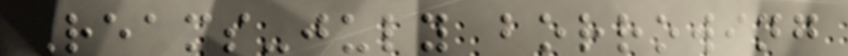Reams-july borrowing
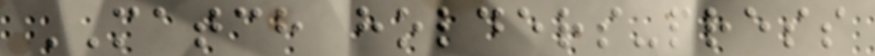MATCH holders-press
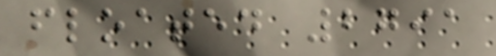floated 2791
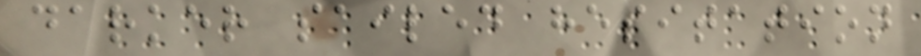darker sailed hesitation
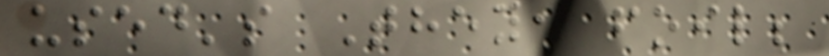used's They, foil;
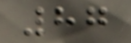87
